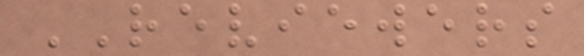REVIEWERS
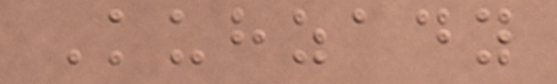Kuhzady
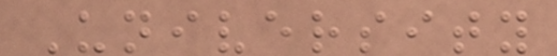University
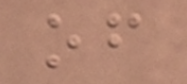of
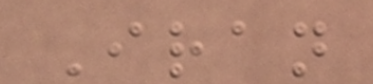Iran
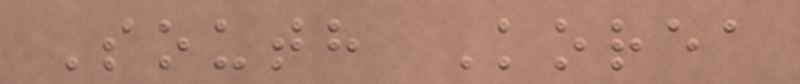South Korea
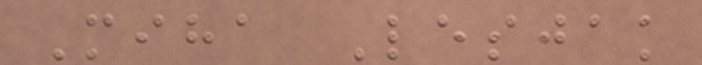Miha Lesjak
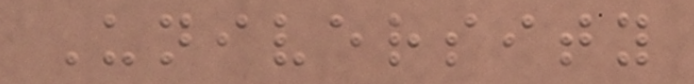University
